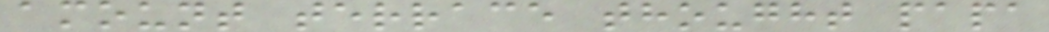amount terrace thought papa
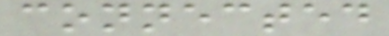connected
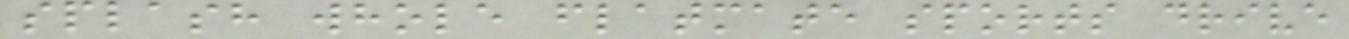splash whole flatmate sports drive
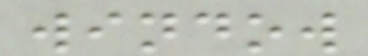window
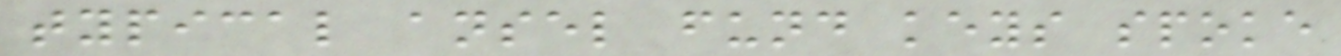typical ansel fund keys spoke
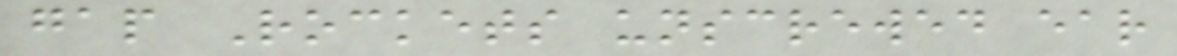gap Rockets unscrewed ear
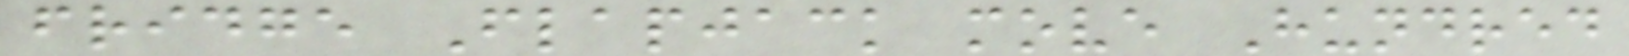fridge Flapjack move Hundred
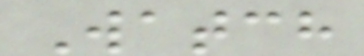Watch
